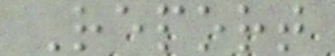Report
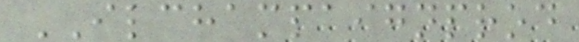ILCHAMPAIGNPROD
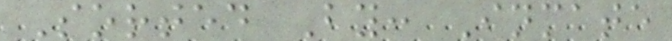Sorted By: Inmate
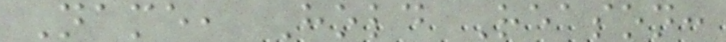Name, Hold Reason:
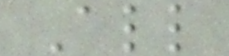All
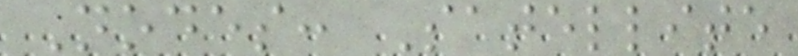Nodes: Satellite
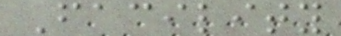Facility
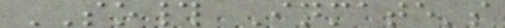SO# Inmate's
